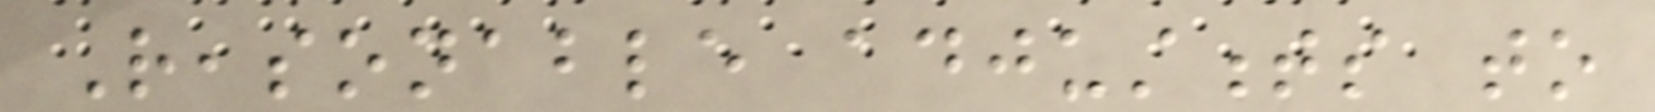Reasonable adjustments to
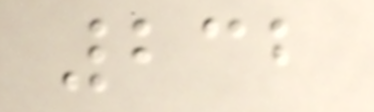232
